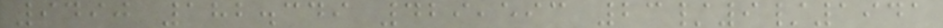9490 182.349 429,593 23/9/1941
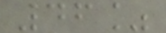46%
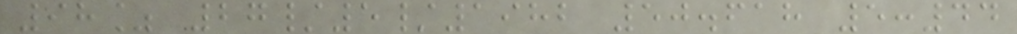98% 27/5/1982 50.618 5:44
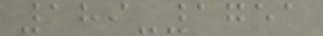189-1751
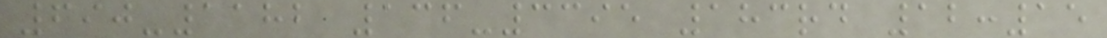690-1182 136-3395 183rd 12:15
